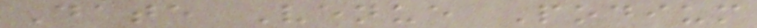Date Venue Podium
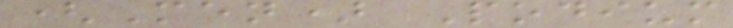(Men) Podium
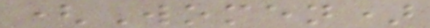(Women)
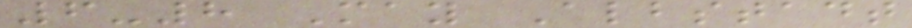6-8 May Albstadt
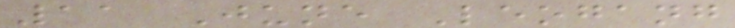11 June Leogang
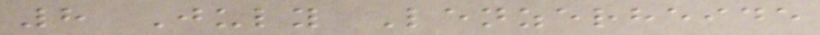8 July Lenzerheide
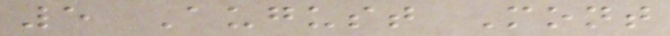5 August Mont
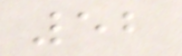52
